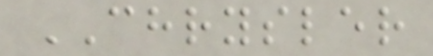CHRYSLER
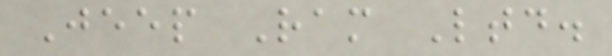Jeep Ram Ltd.
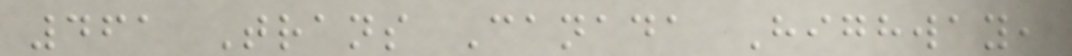461 Trans Canada Highway,
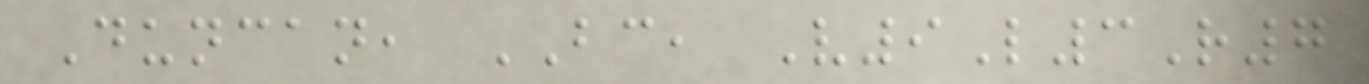Duncan, BC, V9L3R7
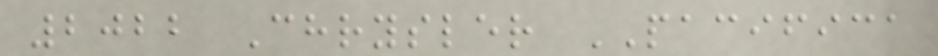2022 Chrysler PACIFICA
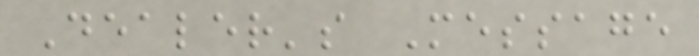Dealer's Message
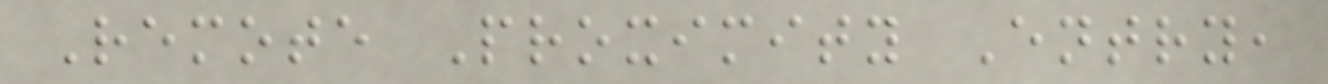Remote Proximity Entry,
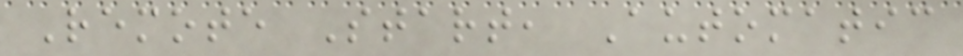Remote Start, Automatic
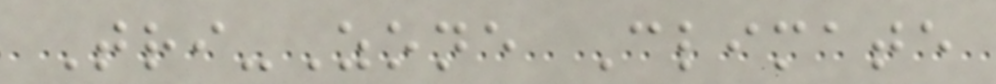Tri-Zone Climate
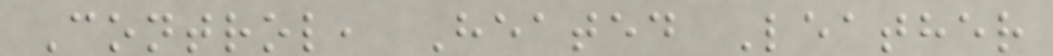Control, Heated Leather
